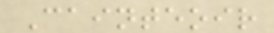Cainteoir
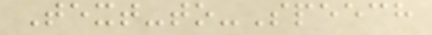Text-to-Speech
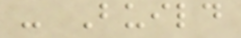- Build
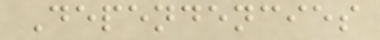Dependencies
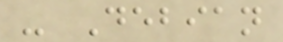- Debian
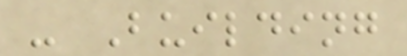- Building
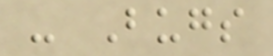- Bugs
